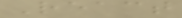React
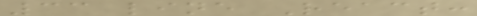33 line React:
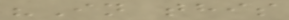"In this
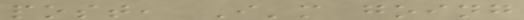post, I'm going
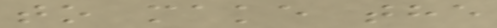to make the
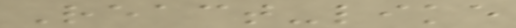React-like
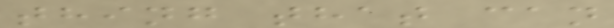thing that can
